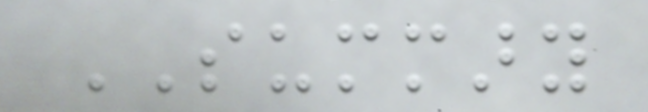SUMMARY
